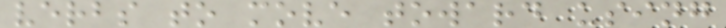verbs to move toward using
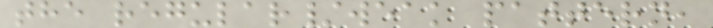the regular/weak pattern,
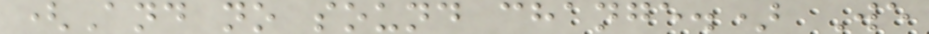(And no sound change.) We
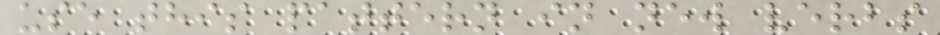use this pattern in new verbs
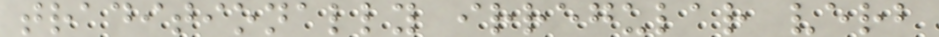traditionally irregular verb
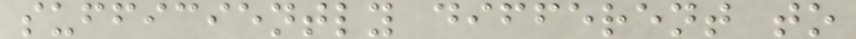sufficiently different to
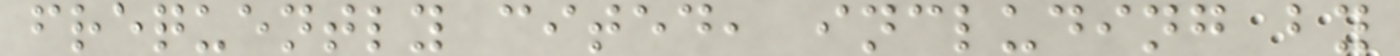frequently cited, including by
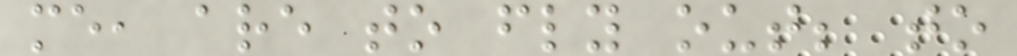me, are to fly out; to
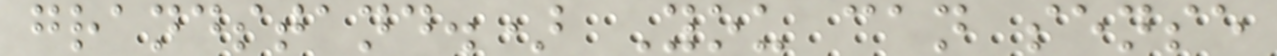grandstand.) You can sense
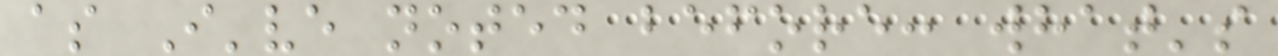as I've noted before: what's
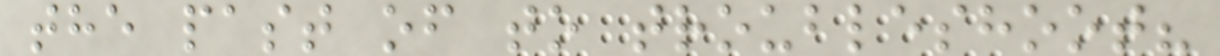the past of to troubleshoot?
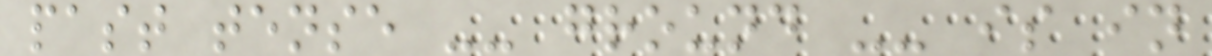past tense -- ground -- is in
